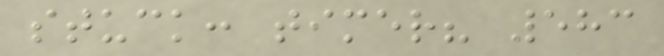stuck: timer? 583
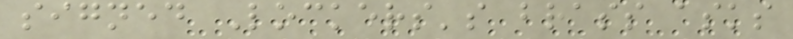signed Lockers's brass asks
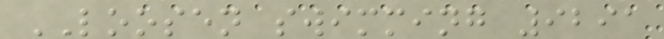LOOSEN swimming 9291
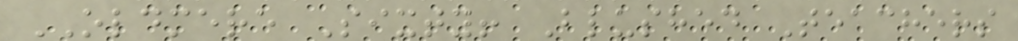OLDMERE Sixty! Blushed Teachers
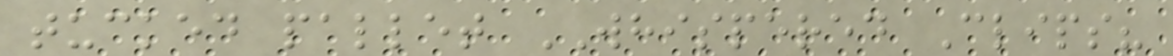tucked pallet WHISPERED Clips?
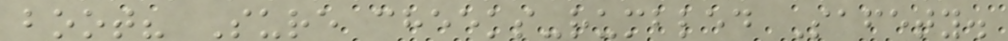boot? Sure cheeks-rumbled Safety.
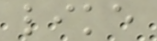like
